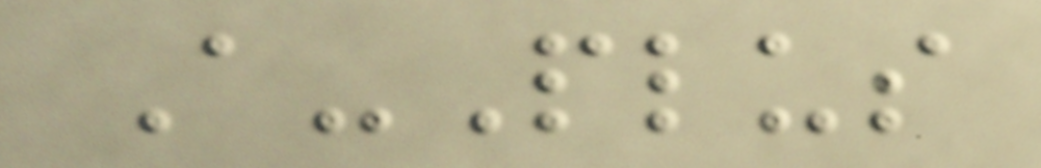A-Plus
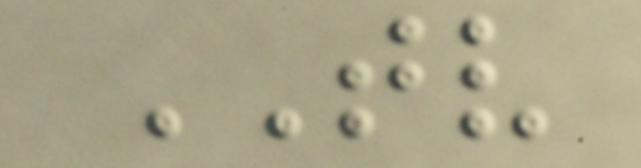TV
